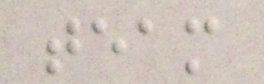team
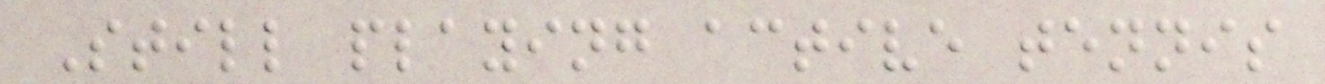Still playing active tennis
